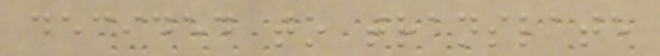decided to translate
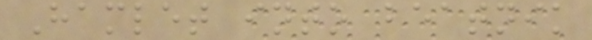Hamlet into beatnik
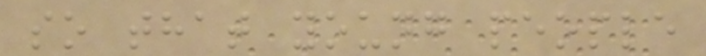so that young people
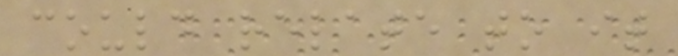could relate to it
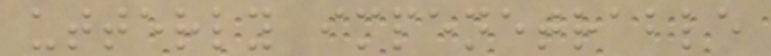utterly impenetrable
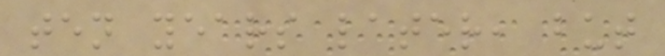ten years later, but
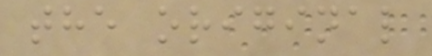the original
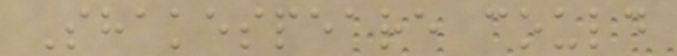Shakespeare could
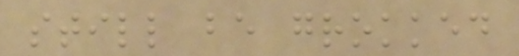still be grokked
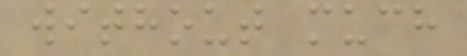without much
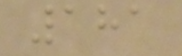181
